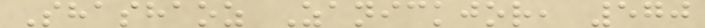Shashaoz Zanickjor, 570
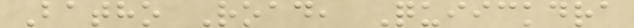Batho Road, Quiickdra
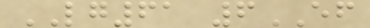LG61 6EF
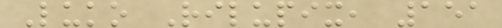Luko Rilupix, 151
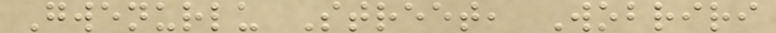Gwenurlu Street, Wobriri
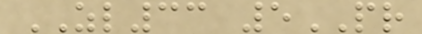ZL33 5PR
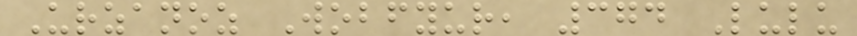Urzanoz Wobfyur, 374 Lulu
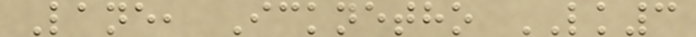Lane, Icknetho LK3
